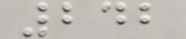242
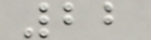22
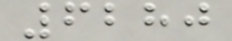6280
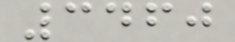3460
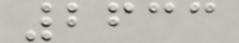2633
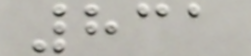831
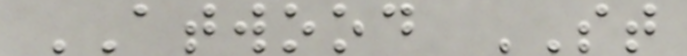ATWOOD ST
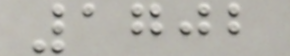1702
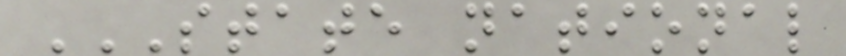STATE NATIONAL
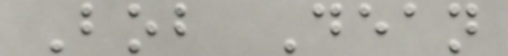Bob Dean
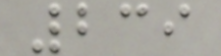239
